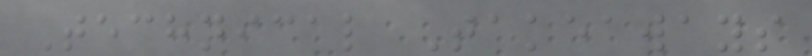Technical Takeaways
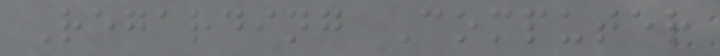Regarding Computer
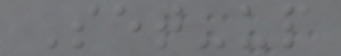Set-up
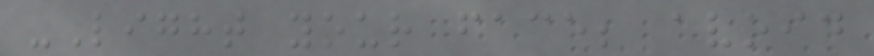-Light your face; avoid
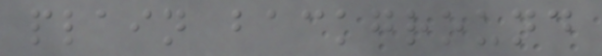plain background
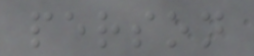person
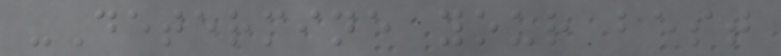-Determine your best
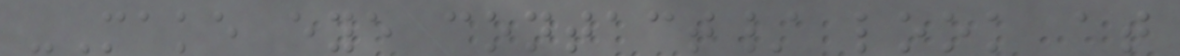-Make eye contact/ look at
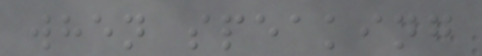when speaking
